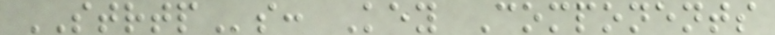STRTPs: Key Components
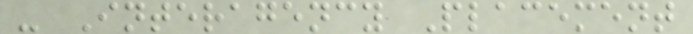- Interagency Placement
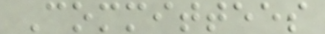Committees
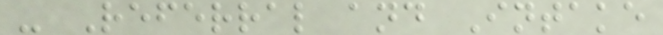- Referral and Intake
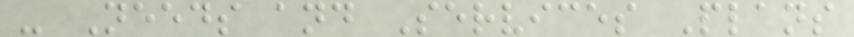- Needs and Services Plans
